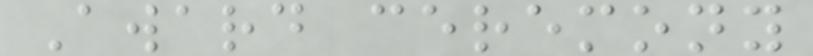Award ceremony
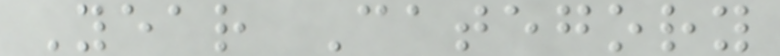Year Category
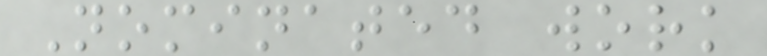Nominated work
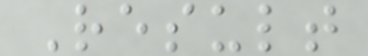Result
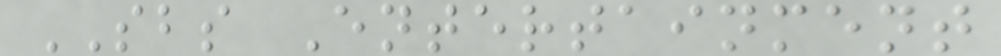SBS Entertainment
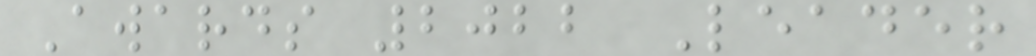Awards 2022 Leader
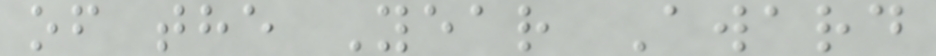of the Year Award
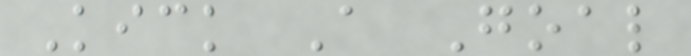Kick A Goal
